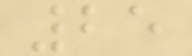25
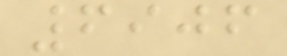6906
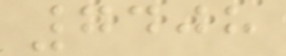7408
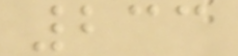233
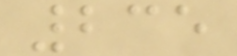235
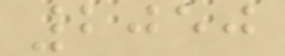2050
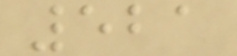521
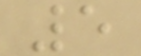5
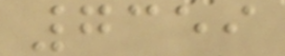7359
